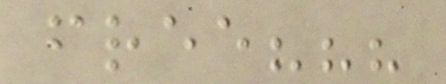free???
